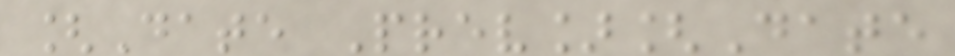[Date Prev][Date
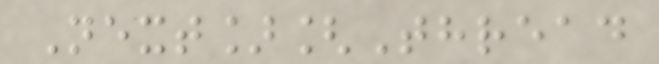Next][Thread
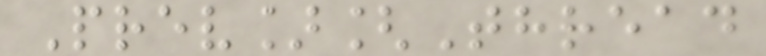Prev][Thread
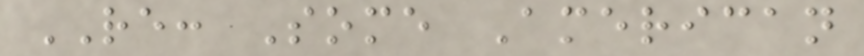RE: Some American
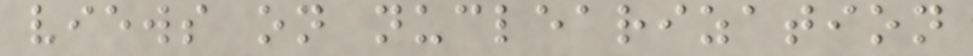views on nuclearization
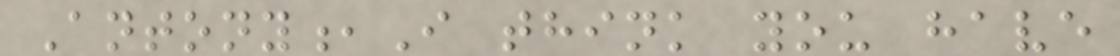Antony,I think you have
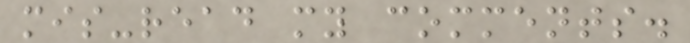mis-read my comments.
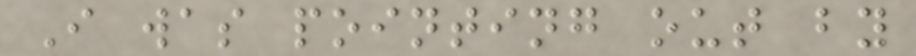I was pointing out by
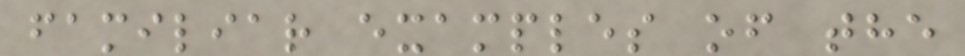familiar examples of the
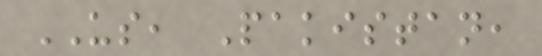US, Pakistan,
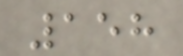158
